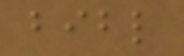bibl
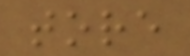tore
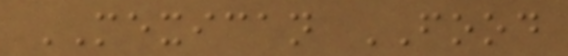MEXICAN FOOD
